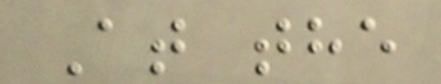At the
